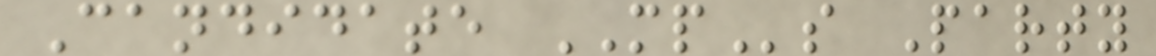Candidate MPs Party
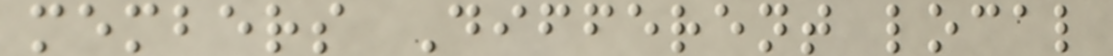members Different local
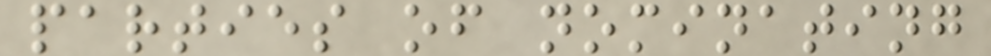parties of nominating
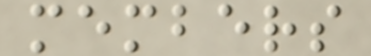members
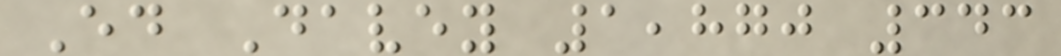Ed Davey 1,870 343
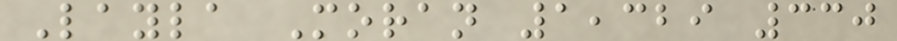Layla Moran 1,329 330
